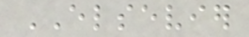ELSEVIER
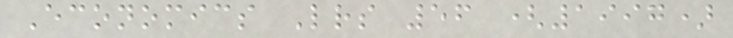Economics Letters 56 (1997)
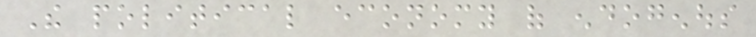The political economy of endogenous
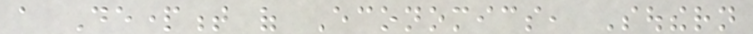a Department of Economics, Southern
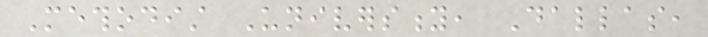Methodist University, Dallas,
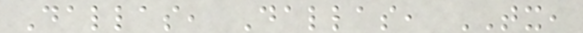Dallas, Dallas, TX,
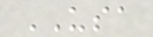USA
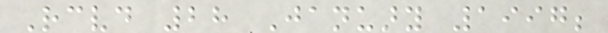Received 28 January 1997;
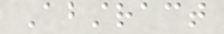Abstract
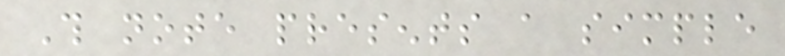This note presents a simple
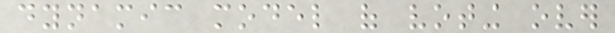dynamic model of voting over
